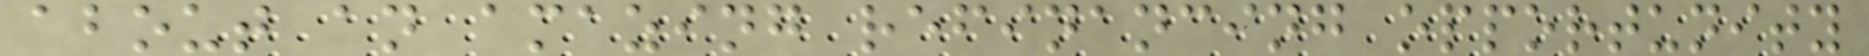about an amazing refinancing opportunity
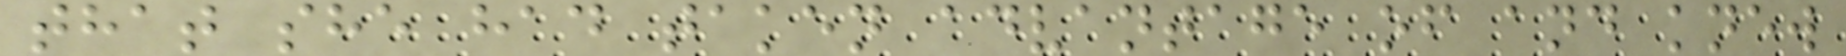that she had taken advantage of and knew
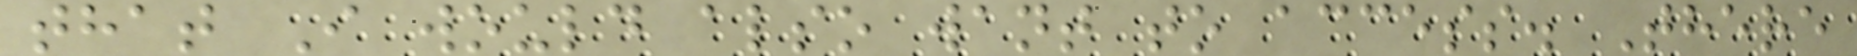that I would also want to access. There
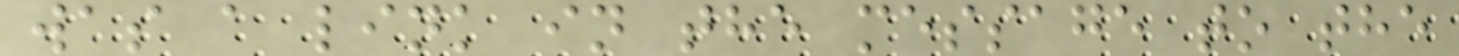was a link in the message to the
